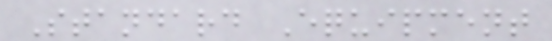Standard Equipment
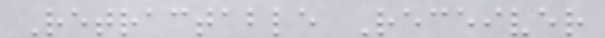Retractable Receiver
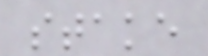stake
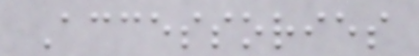Accessories
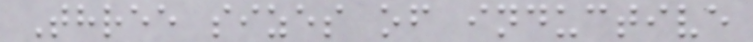Three sizes of inductive
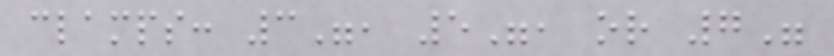clamps: 3", 5", or 7"
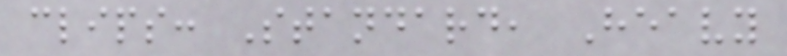clips: Standard, Heavy
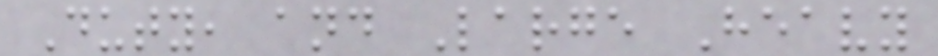Duty, and Large Heavy
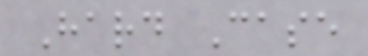Hard Case
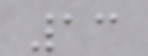13
